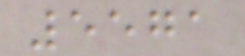5571
